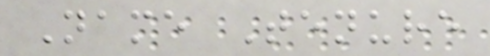Name Tenure
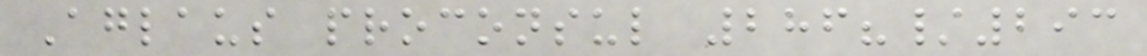Aglaus proconsul 286?/293
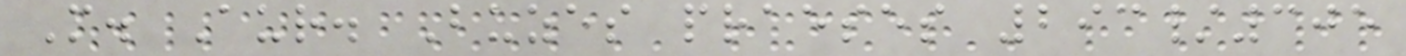M. Aur. Buzes praeses 293/305
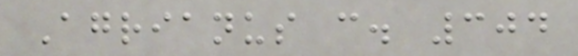Agrianus c. 304
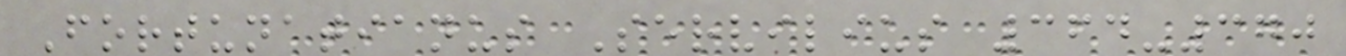Fortunatianus Servilius 364-370
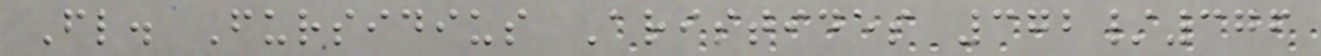Fl. Fursidius Aristides 372/376
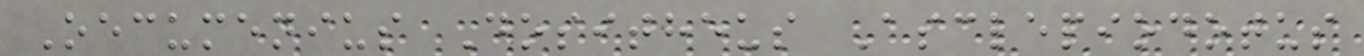Oecumenius Dositheus Asclepiodotus
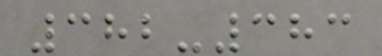382-383
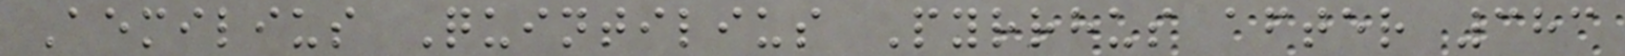Aemilius Quintilius Pyrrhus after 383
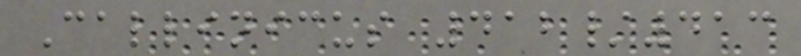Callinicus 412/413
